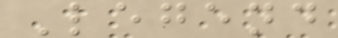Legend
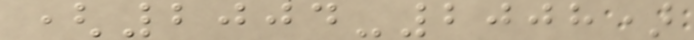(2004-2008)
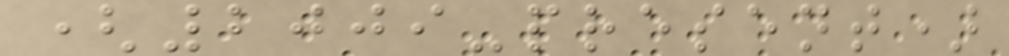(2009-present)
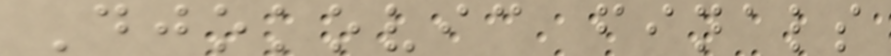Djokovic finals
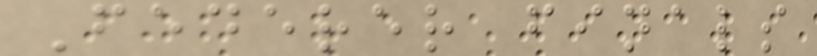Federer finals
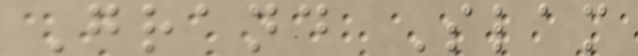Grand Slam
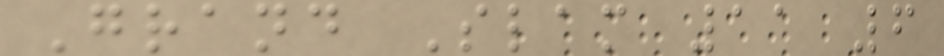Grand Slam 11 6
